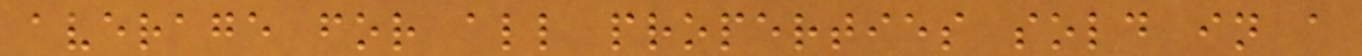average for all properties sold in a
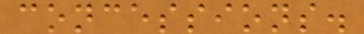concessions.
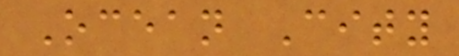Ocean City
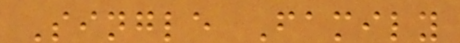Single Family
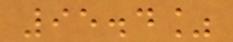95.4%
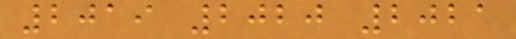2019 2020 2021
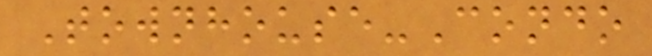Townhouse-Condo
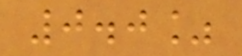0.0%
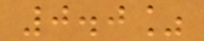0.0%
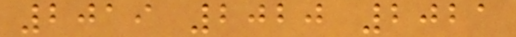2019 2020 2021
